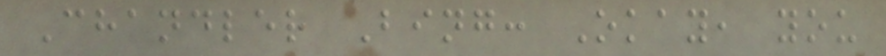Chandler Bing: Okay, you
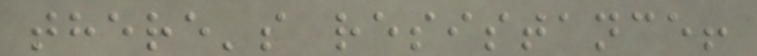there's resistance!
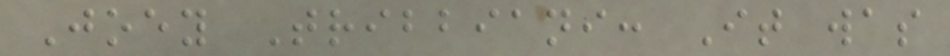Joey Tribbiani: It was
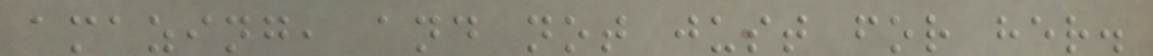amazing, and not just for her.
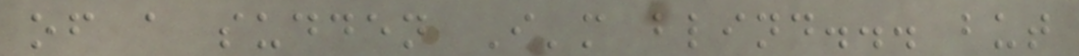of a sudden I'm blind... but
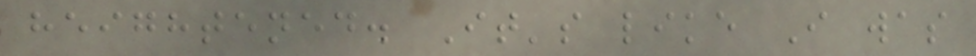heightened. It's like I was
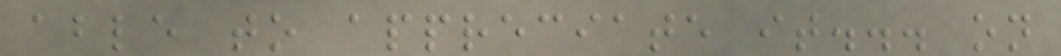able to appreciate it... on
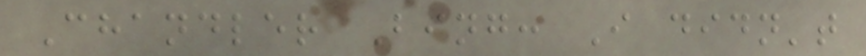Chandler Bing: I didn't
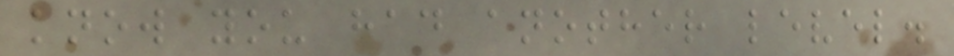know you had another level.
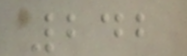242
